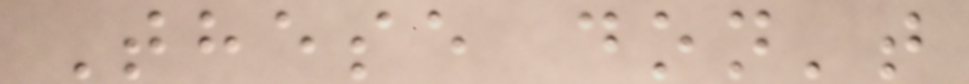These don't
